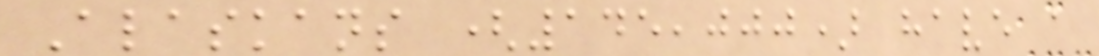Alaskans (145,000) have a
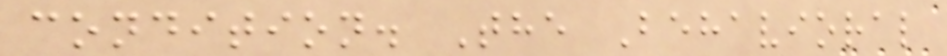condition. The Behavioral
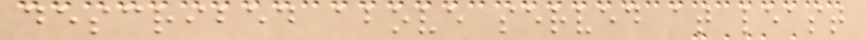described above served at least
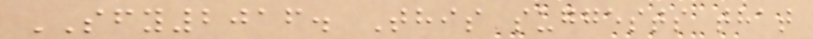SFY2016. This suggests that
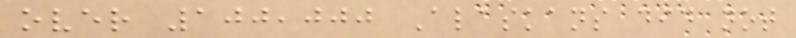over 100,000 Alaskans did not
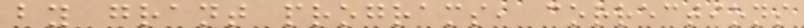by grant programs, corrections
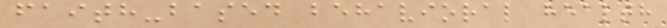faith-based behavioral health
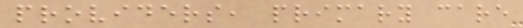providers, primary care
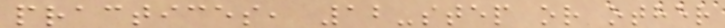practices, 12-step or other
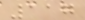117
